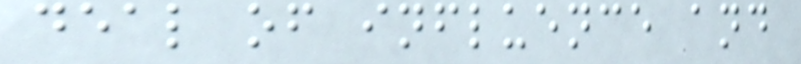deal of influence and
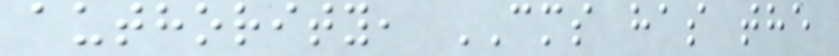authority, CMS has the
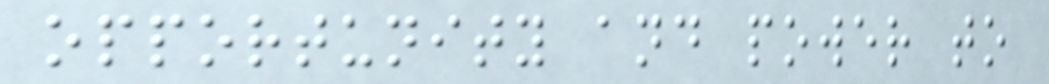opportunity and power to
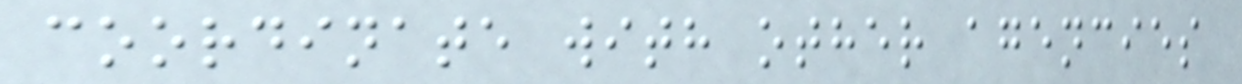coordinate with other agencies
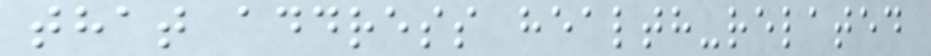that address health-related
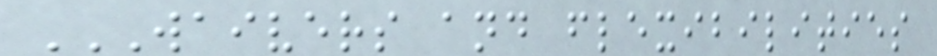WAIVERS AND FLEXIBILITIES
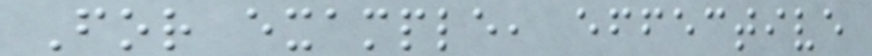For example, effective
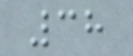38
